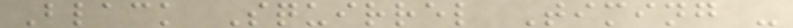Black Squirrel Timing -
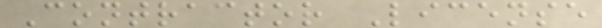Contractor License
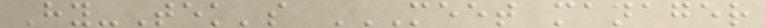Hy-Tek's MEET MANAGER
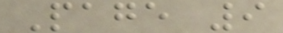Page 9
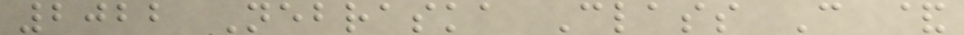2022 Nebraska Class C &
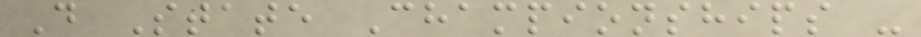D State Championships -
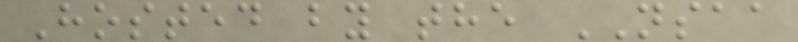Hosted by the NSAA
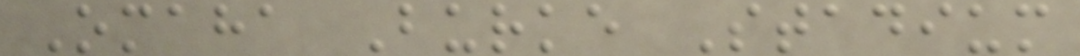Omaha Burke Stadium
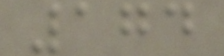174
